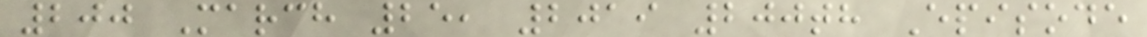200 March 25, 2019 200th Episode
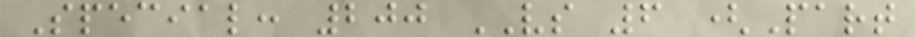Special: 200 VS 6 (Part
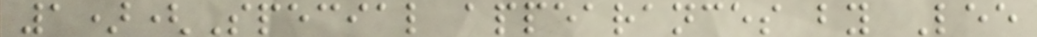1)(Special appearances by Lee
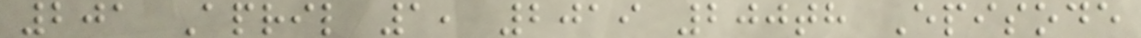201 April 1, 2019 200th Episode
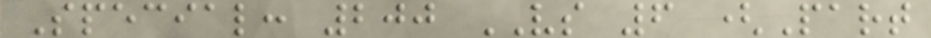Special: 200 VS 6 (Part
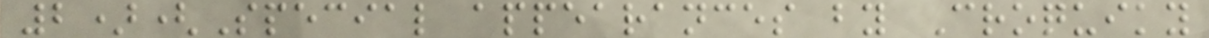2)(Special appearances by Croquiky
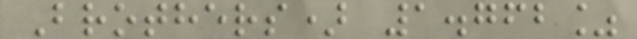Brothers) 1.762%
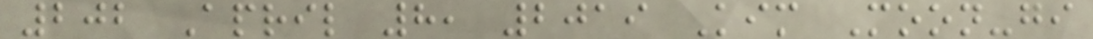202 April 8, 2019 Kim Moon-gi
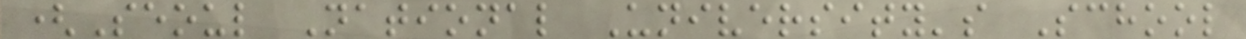(Seoul National University's School
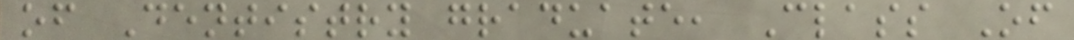of Dentistry graduate, Class Of
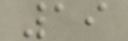19
